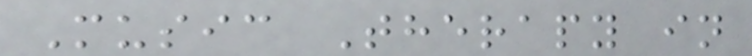Music Therapy in
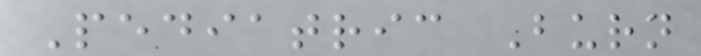Pediatric Burn
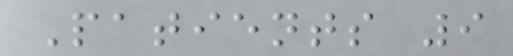Patients 9
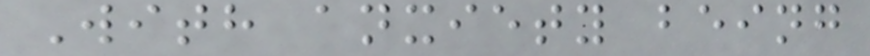With anxiety being
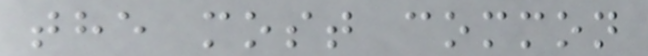the most common
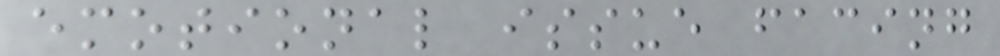emotional issue facing
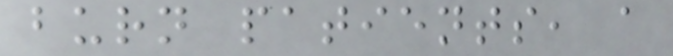burn patients, a
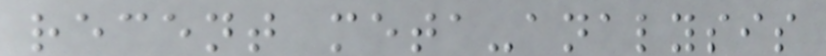recent meta-analysis
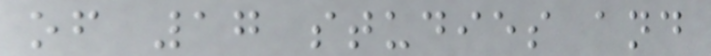of 17 studies and
